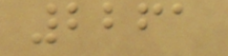2261
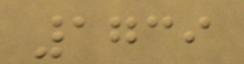1739
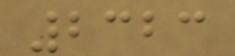2323
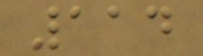114
